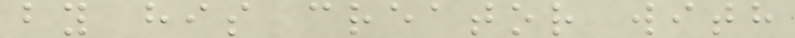by his creator with
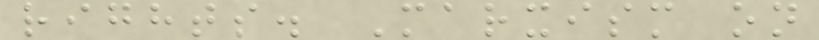rights. Marxism on
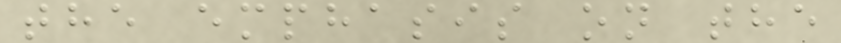the emphasis on the
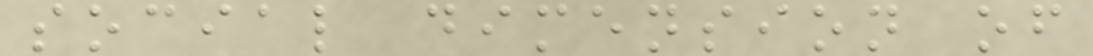social dimension of
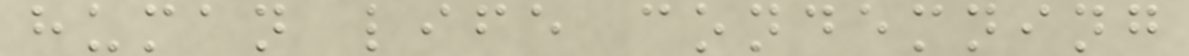human life condemning
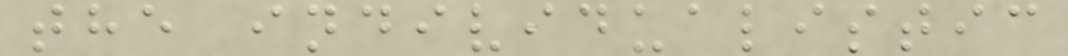the individualistic
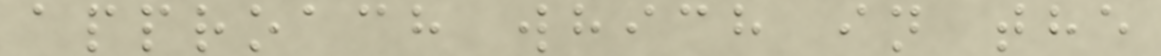approach which in the
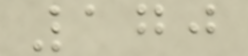170
